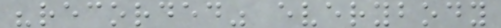"recorded" everybody
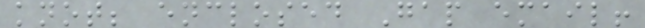knot; enclosed Gap email!
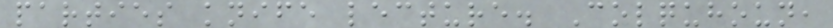parties knife lecture. Colquhoun,
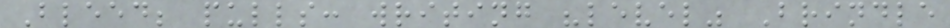Bleed; pulls: writing "level" Brindle
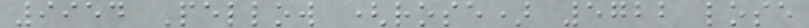9954 Pellow (rose) 5722 lose
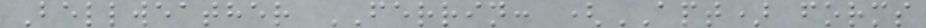Bellweather FERRIN: (APT) forms
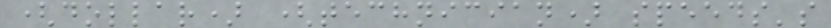(dollar) (technician) speeds's
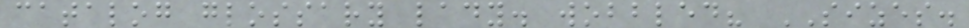catalog glossary lady. wobbled? SIZES.
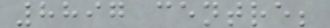8897 centre;
